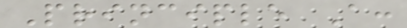Principle A:
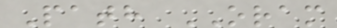Path ORAM
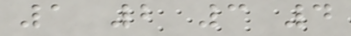1 2 3 4
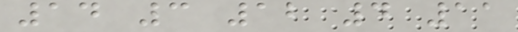14 3 12 4 11
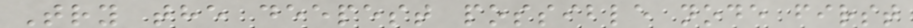Try the deepest possible node first
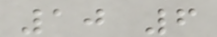10 6
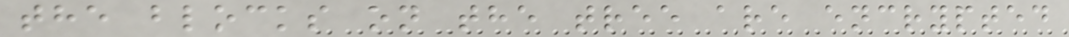the blocks on the tree are encrypted
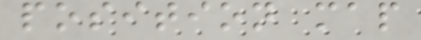position map
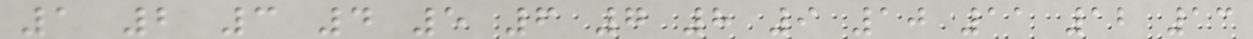1 2 3 4 5 6 7 8 9 10 11 12 13
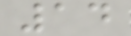14
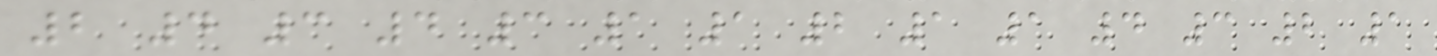2 4 3 4 3 1 1 2 1 1 4 3 2 1
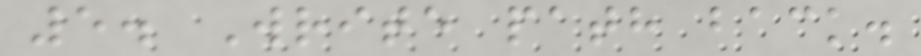5. Write path back.
